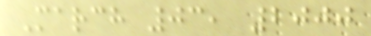March 03, 2000
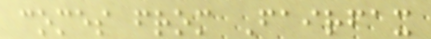comes from Fairfax
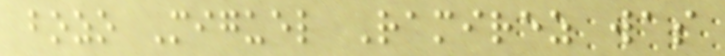bozo Miguel Ramirez was
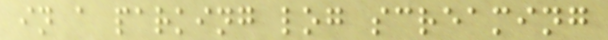in a parking log screaming
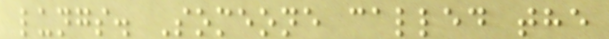lungs. Someone called the
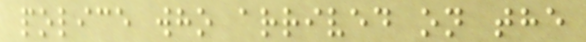police who arrived on the
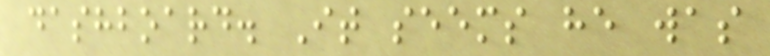dashboard. It seems he was
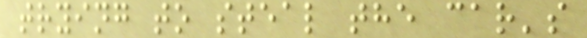trying to steal the car's
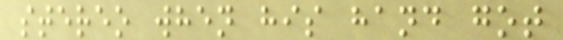stereo when his hand got
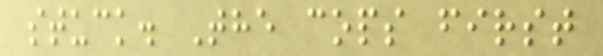stuck. The cops first
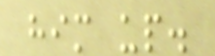him up.
